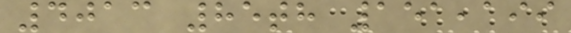4013 85th 151,199
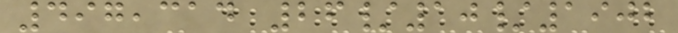497,314 26/10/1902
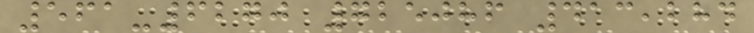561-6270 725086 413,284
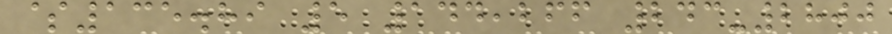$135.89 5 144,266 243-2800
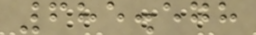685.578
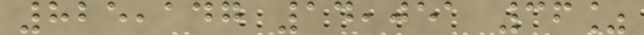825,147 14,051 36%
